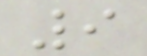9
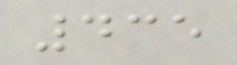435
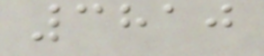3810
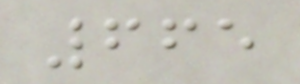665
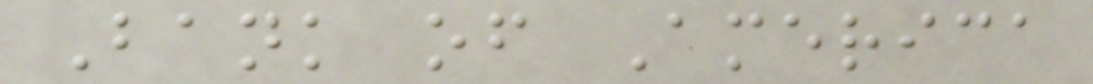Bank of America
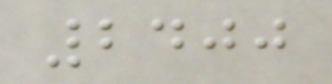2400
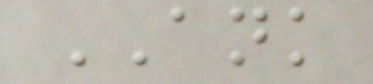ANK
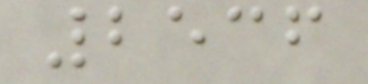2536
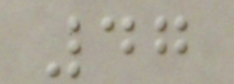47
